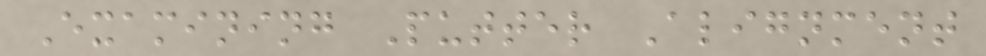Examining Putter Alignment
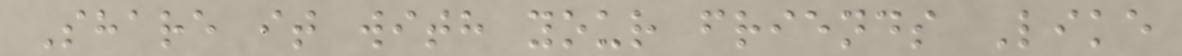Share it with your friends Like
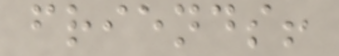friends!
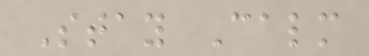Stay Calm
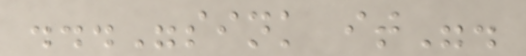..."sink it".
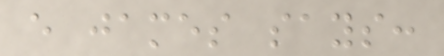e james says:
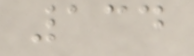134
